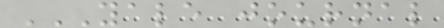YALE JOURNAL
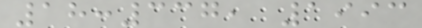18:337, 1993
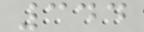344
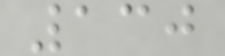130
